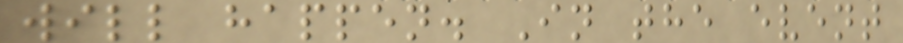will happen. In the event
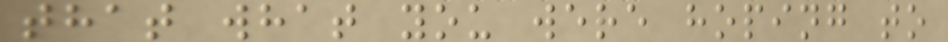that what you were hoping to
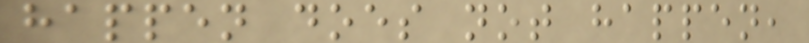happen does not happen,
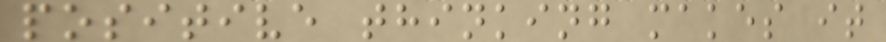positive thinking makes it
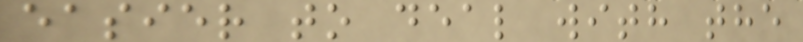easier to deal with the
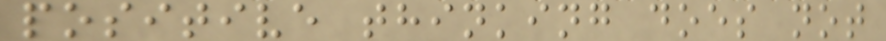positive thinking does not
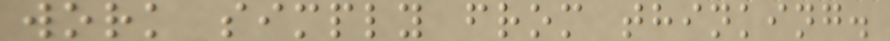work simply from thinking.
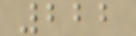222
